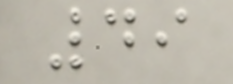49
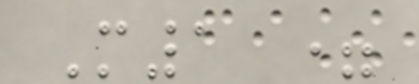M1 =
